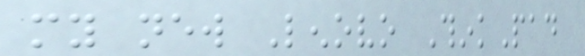my new Lenovo ThinkPad
